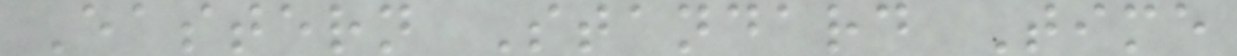Eastern Standard Time
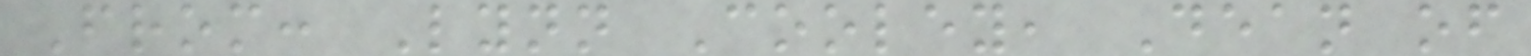From: Lynn Cooley, Dean of
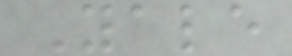Yale
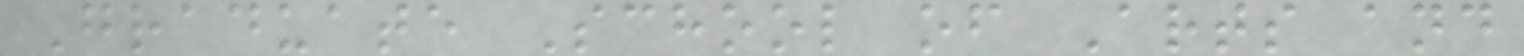Graduate School of Arts and
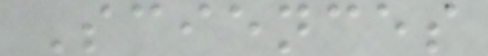Sciences
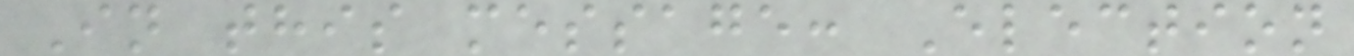In this message: Election
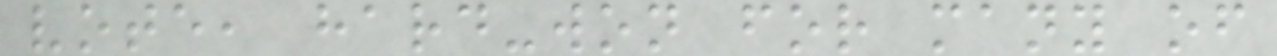vote, hard-won for many of
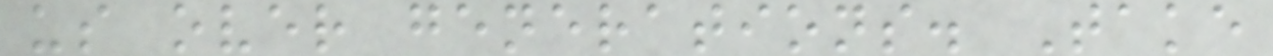us over generations. Take
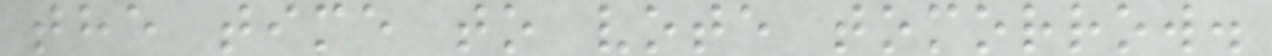the time to vote tomorrow.
